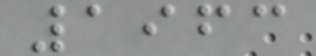1963
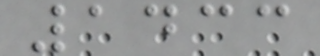1433
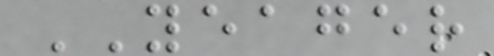YEAGER
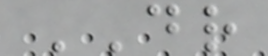DR
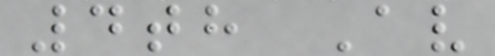4th Av
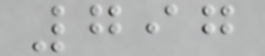797
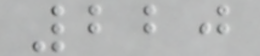220
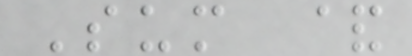Sum &
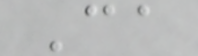Ca
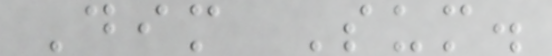Dim Sum.
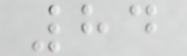84
